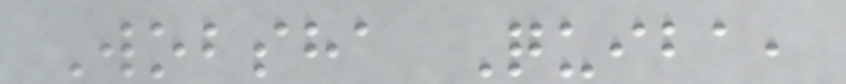Wobsha Quiba,
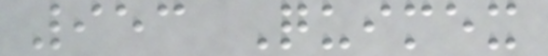953 Quimex
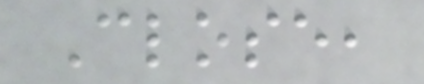Close,
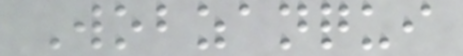Wobzanqui
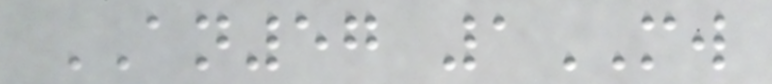AN57 1MW
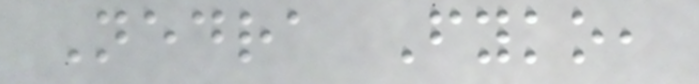Nedra Fyko,
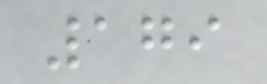179
